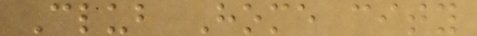Club Home city
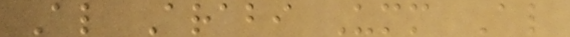Al Arabi Umm Al
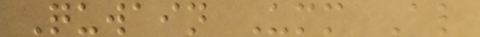Quwain Umm Al
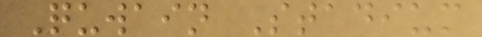Quwain Stadium
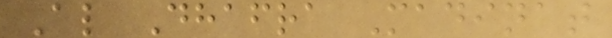Al Dhafra Madinat
